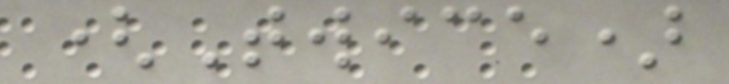(Twice)
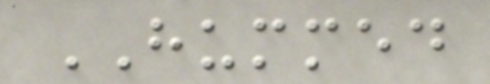HUMMED
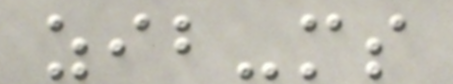zib-ms
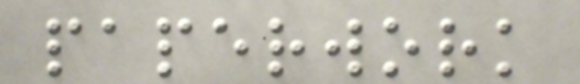paperwork
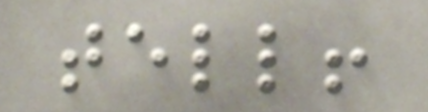tell!
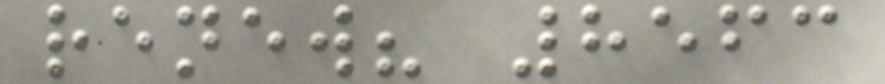renew? 8563
